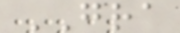GRA
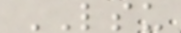LSU
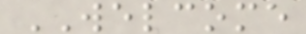WELCOME
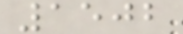1502
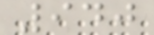940
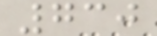730
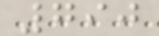790
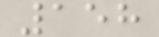158
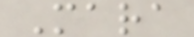Mara
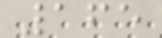165
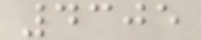4305
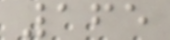165
